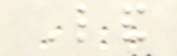Land
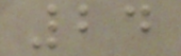24
